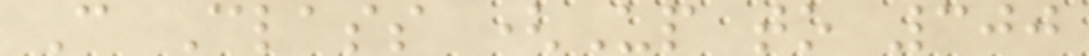C Class (Up to 300
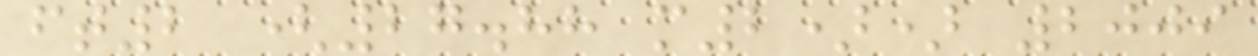ft2 (27.88 m2)) 2009
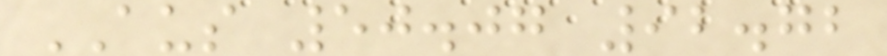AUS 50.07 92.72
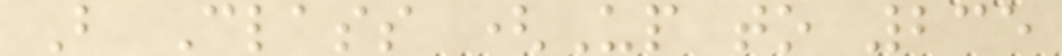B Class (Up to 235
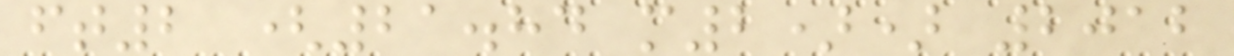ft2 (21.84 m2)) 2012
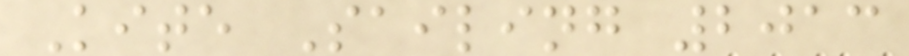Kite Sailing 2013
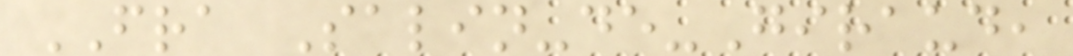FRA Salin-de-Giraud,
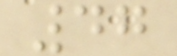47
